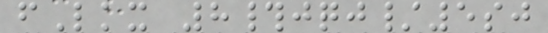fLkx 8#jqj/5sj
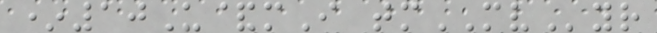*10U&mI tmMVyr
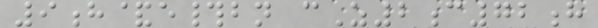9h&e#bn cZ2c72h
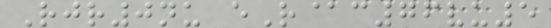Rjr0nu eR@c76vu5
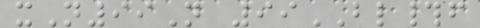xN99N 99BL#f
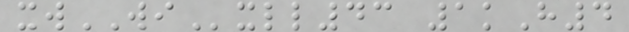xwWIxll43 1kH4
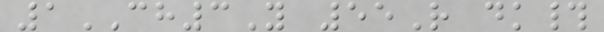1CH3Y 55R dk#
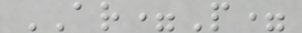AR=P=
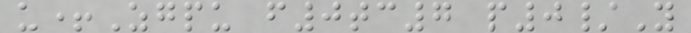u+Zgpu f0tc7 p0/Y
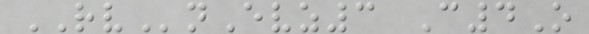RVnEvz3 C4O
